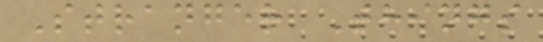Stranger Things
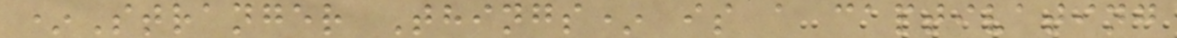*Stranger Things* is a captivating
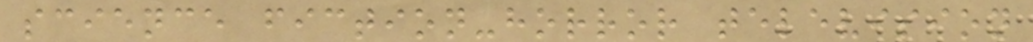science fiction-horror television
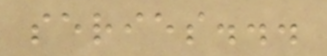series...
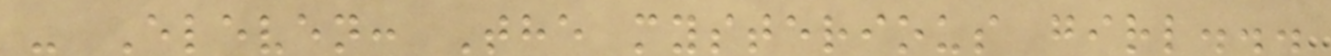- Eleven: The mysterious girl...
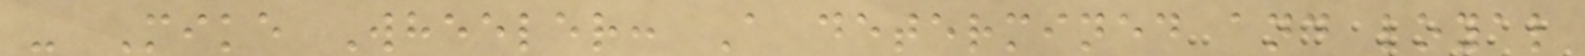- Mike Wheeler: A determined and loyal
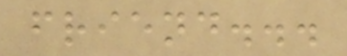friend...
